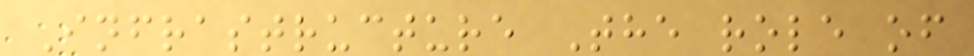Infrastructure The role of
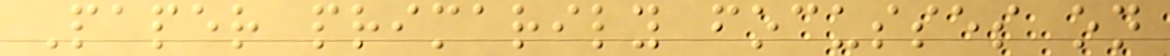Paper primarily focusses on
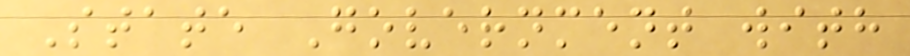State Government with
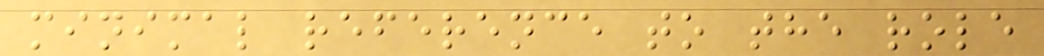minimal reference to the role
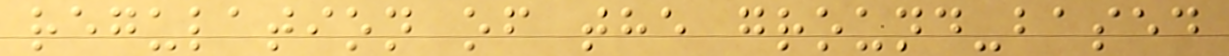regulation of the ground-based
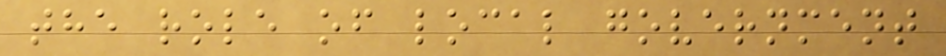the role of local government
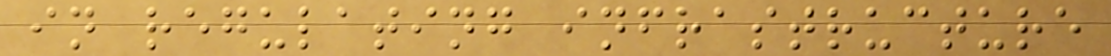in regulating infrastructure
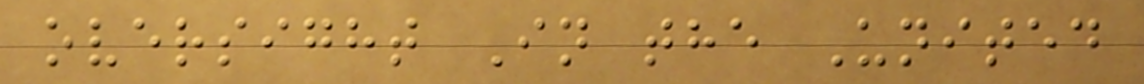oversight In the United
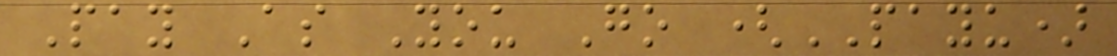Pay As You Go (PAYU)
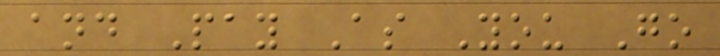and Pay As You Go
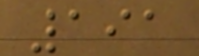191
